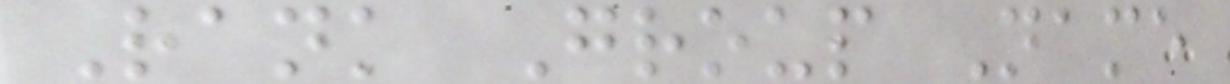Rank Group Name
